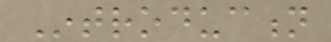Introduction
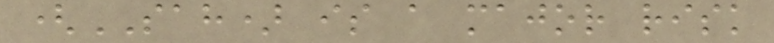(SAH) is a major risk
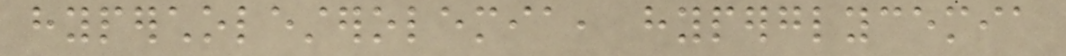hypercholesterolemia, hyperglycemia
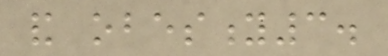and obesity3.
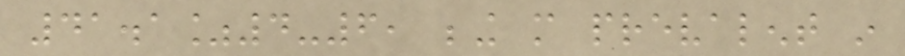41.1%4-6, being more prevalent in
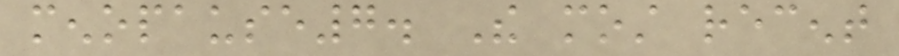menopause7. The most recent
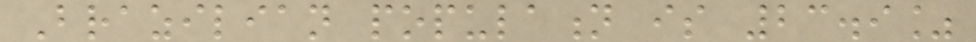Brazilian population is 23.9%
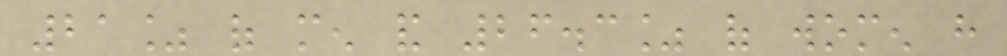21% of men and 26.3% of women have
